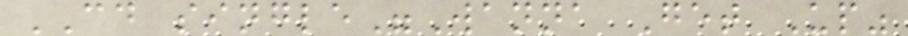CD single"Wanna Get Up"
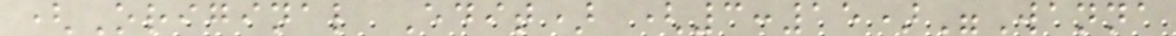(Original Edit) (3:15)"Wanna
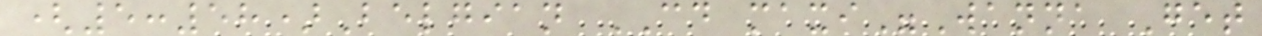(5:58)Belgian CD maxi"Wanna Get
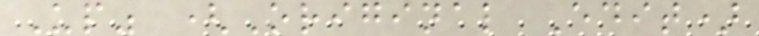Up" (Original Edit)
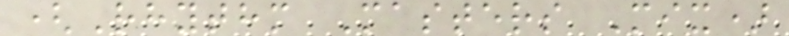(Rhythm Masters Mix)
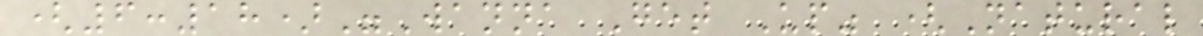(6:18)"Wanna Get Up" (Natural
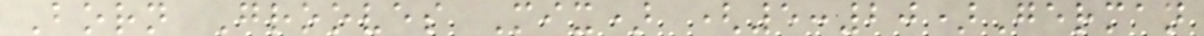Born Grooves Mix) (5:20)German
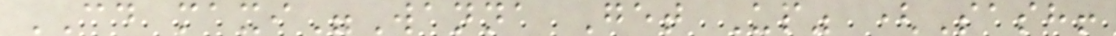CD maxi"Wanna Get Up" (Sash!
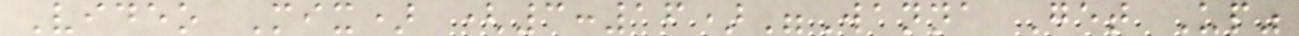Video Mix) (3:16)"Wanna Get Up"
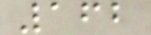162
